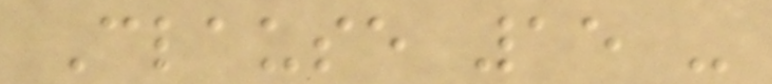Clause 15 -
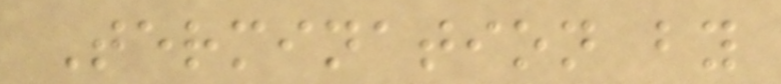Termination by
